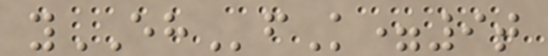yEHfK=9t
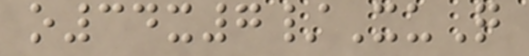o34x7/XuQ
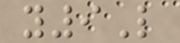y9L
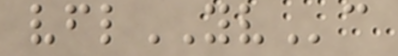vflYVc
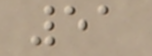51
